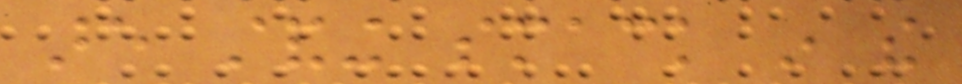are standing smack in the
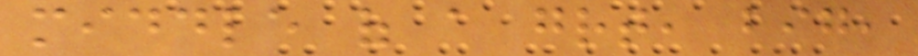middle of a great, big,
